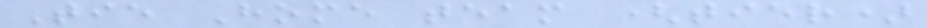Tie Home team (tier)
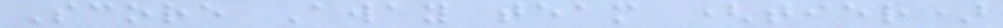Score Away team (tier)
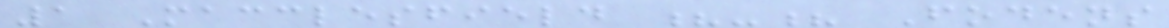1 Macclesfield ?-? Fodens
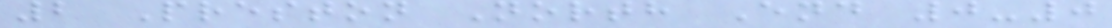2 Preston North End 0-0
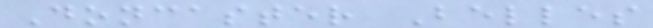Doncaster Belles
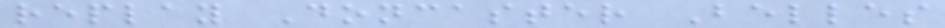replay Doncaster Belles
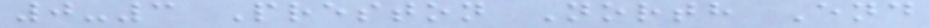0-3 Preston North End
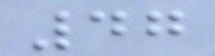47
